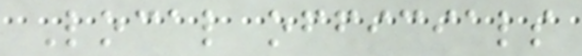Local officials
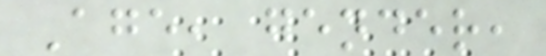Age, gender,
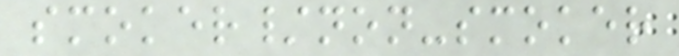smoker/non-smoker
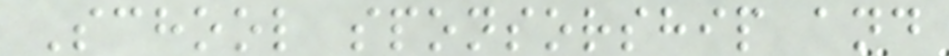School sponsorship and
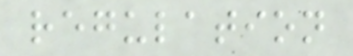regulation
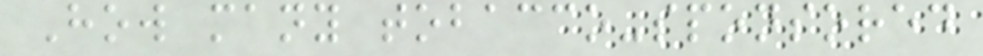How many tobacco-sponsored
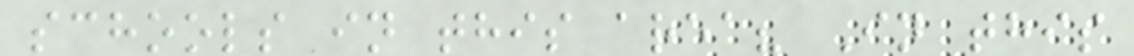schools in this area? In this
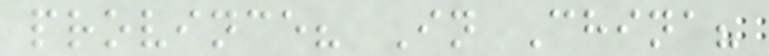province? In China?
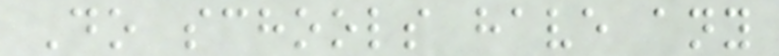Do schools have any
